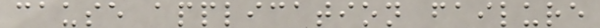cause application failure
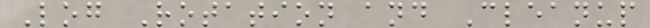Log Rotation and Cleanup
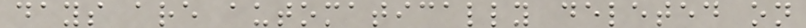days are automatically deleted on
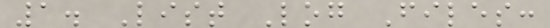1. List Log Files:
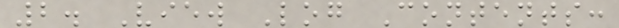2. View Log Contents:
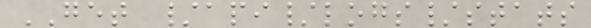GET /api/logs/stats
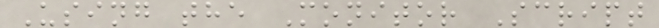Using the Monitor Script
